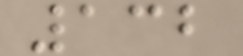132
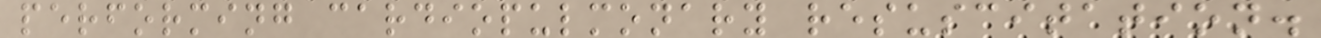performing cardiopulmonary resuscitation.
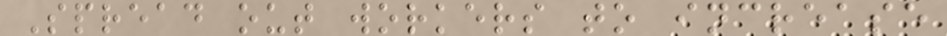Spread out workers to increase
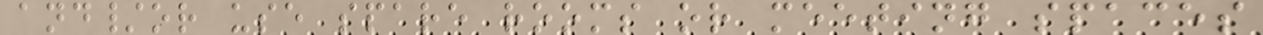and/or use spare rooms or meeting spaces
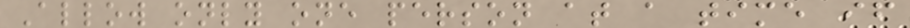Allow only one person at a time if
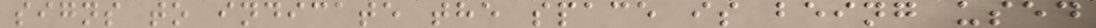signs to indicate the space is being used
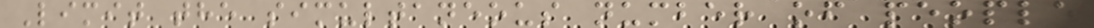Limit the simultaneous number of people
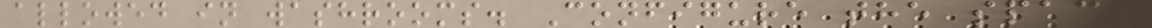allowed in washrooms. Configure the space
